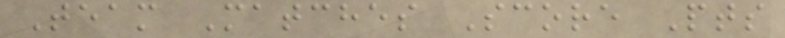Team Matches Score Pts
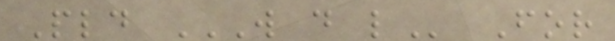Pld W D L For
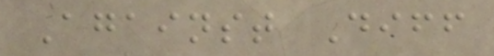Against Diff
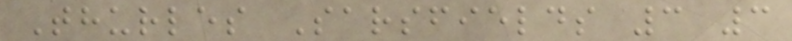Thurles Sarsfields 3 3
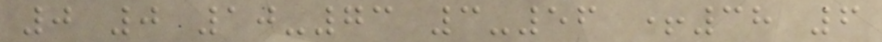0 0 10-73 3-56 +38 6
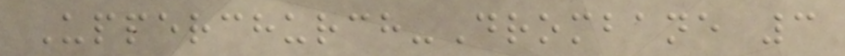Upperchurch-Drombane 3
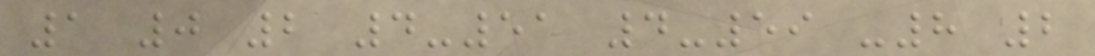1 0 2 4-51 4-59 -8 2
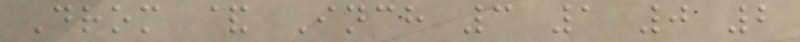Drom & Inch 3 1 0 2
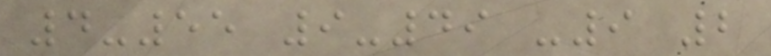4-55 9-49 -9 2
